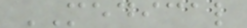MEDICAL
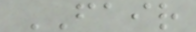FAIR
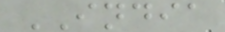INDIA
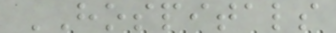HOSPITALS
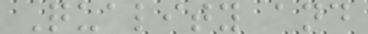Quality and
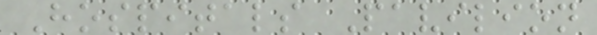Hospitals Pavilion
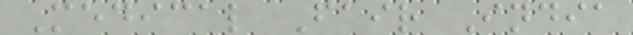Medical Fair India
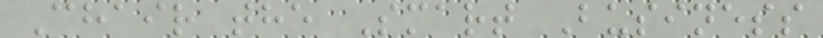Chair the Smart Business
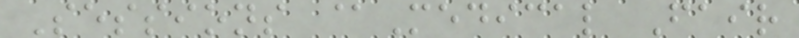Sessions @Medical Fair
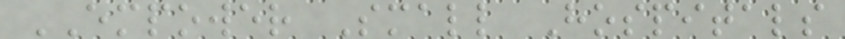EMPOWER Small Hospitals
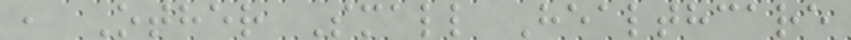, Other Small Healthcare
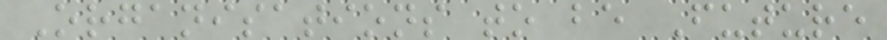Organisations to be Future
